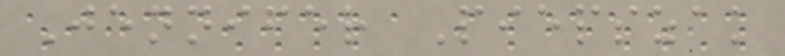Jennifer Piepszak
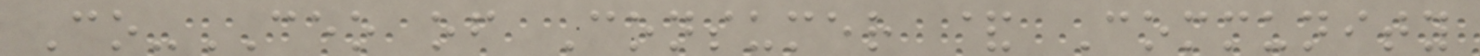Co-CEO of Consumer & Community
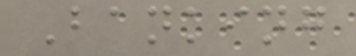Banking
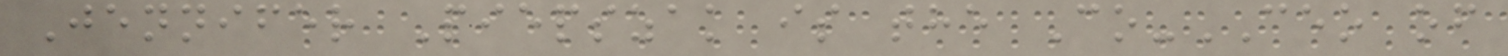Jennifer Piepszak is the Co-CEO of
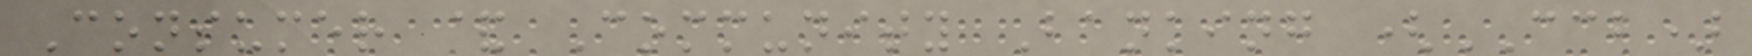Consumer & Community Banking (CCB)
